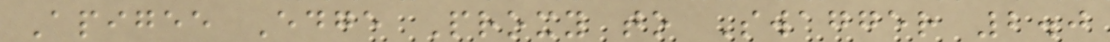Apigee Edge Proxy to Swagger 2.0
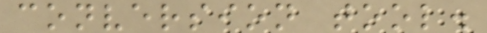conversion tool.
